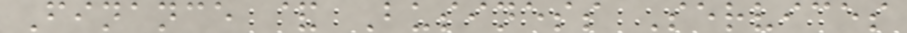Finance & Business Services
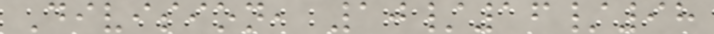Division, 10/16/98
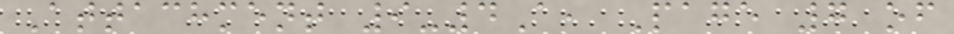Attachment 9-4A, Page 7 of
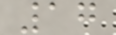17
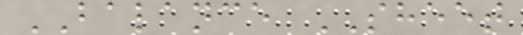BALANCE SHEET
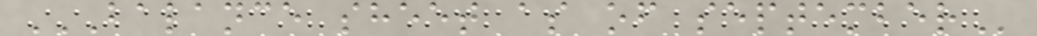BALANCE SHEET AS OF SEPTEMBER
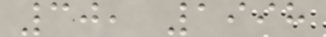30, 1998
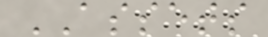ASSETS
